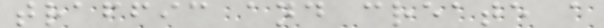traffic and create a
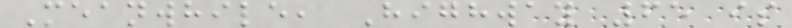Meanwhile, Highway 65 is
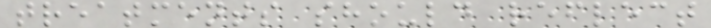treatments should reflect
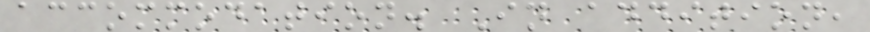accommodation. In addition,
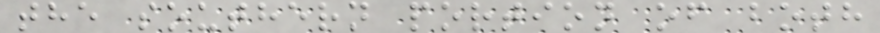the southern portion of both
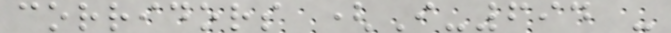corridors (I-694 -
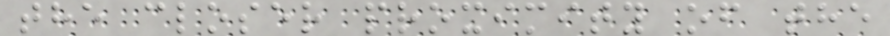the closer proximity of the
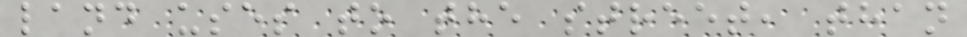land uses to the street, than
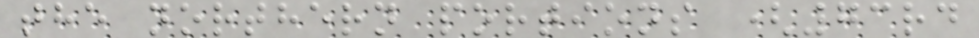the northern portions (73rd
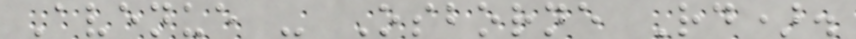Avenue - Osborne Rd).
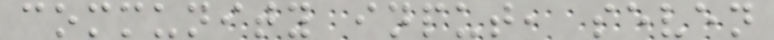community input, seven
